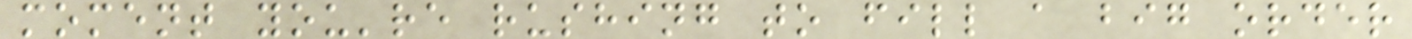moment you're rushing to fill a big order
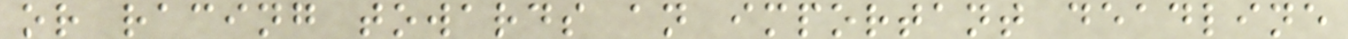or racing towards an important deadline
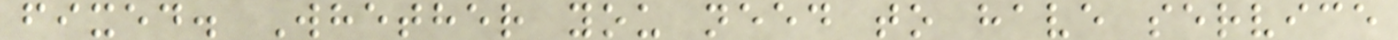fixed. Whether you need to have service
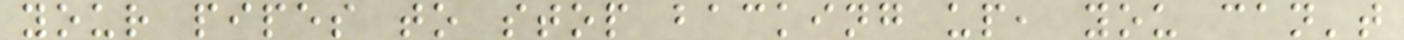your pipes to stop backing up, you can't
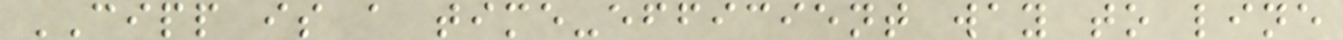CIPP is a time-efficient way to line
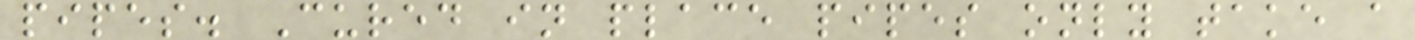pipes. Cured in place pipes only take a
